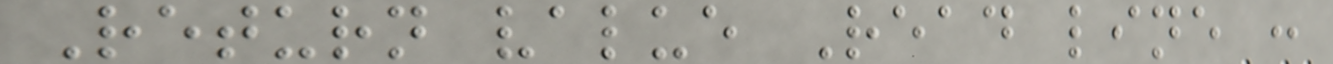Return value Read line :
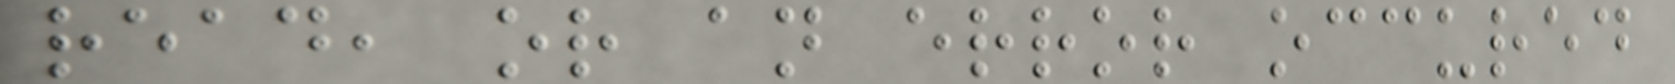read, or an error occured
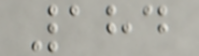184
